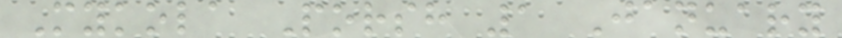Mykola Porsh 1 January
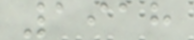1918
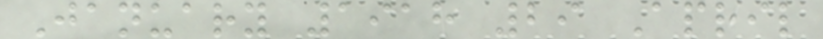January 1918 29 April
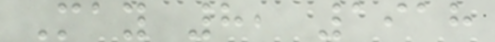May 8, 1918
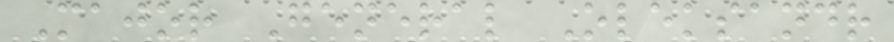Major General Oleksandr
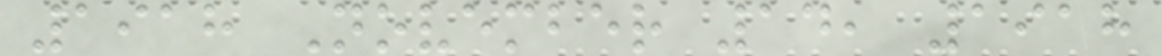1918 November 14, 1918
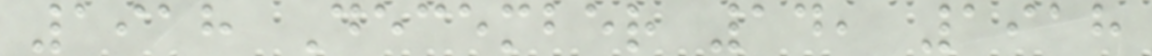1918 December 14, 1918
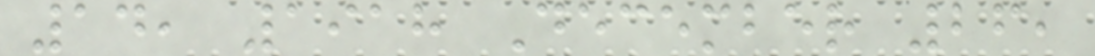14, 1918 December 26,
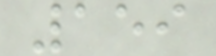159
